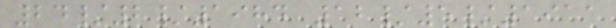24/2/1984 12/5/1911
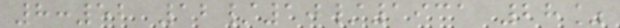8:52 12/10/1931 28%
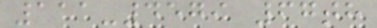111-4579 67th
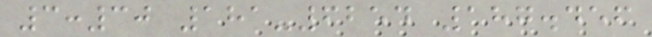3:30 181-6254 187.456
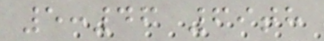5:46 69th
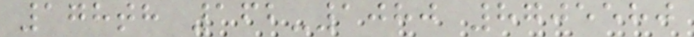178th 162-1080 8705580
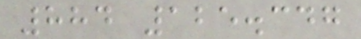884 125.347
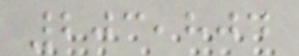203,804
